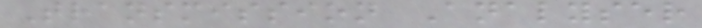Transmission Analyser
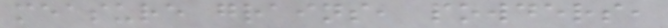measure grains, powders,
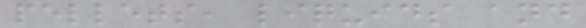pellets, liquids and
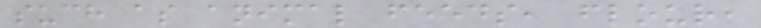such as animal feeds, flour,
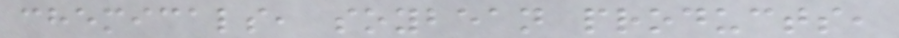chemicals, soybean products,
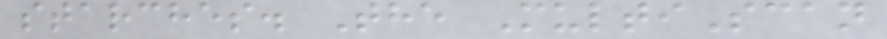starches. The MultiScan
